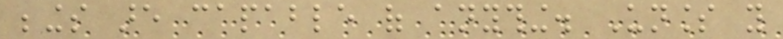beings are capable of anything. Unless you
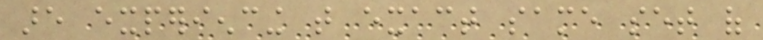are experiencing that exact same set of
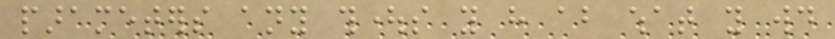parameters any thoughts you have about what you would
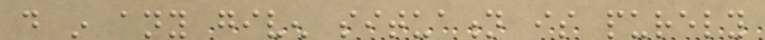do in any given situation is purely
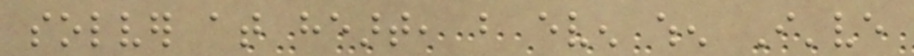solver at heart, but even when I've
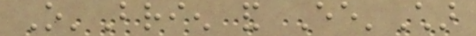O'Brien and Ee'Char
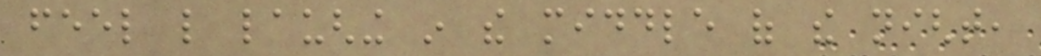feel like laughing in the middle of the night,
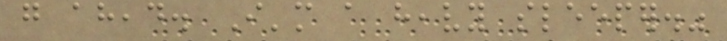go ahead. I'm a heavy sleeper."
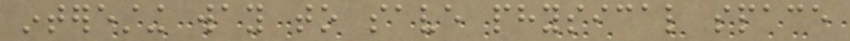interesting way to save physical space
